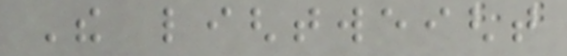The lightweight
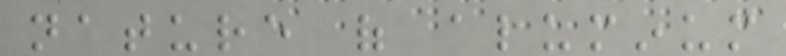nature of aluminum
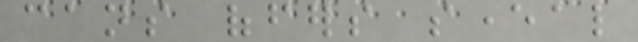cans offers several
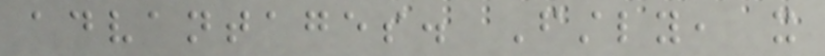advantages. Firstly, it
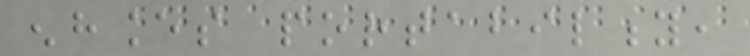enhances portability,
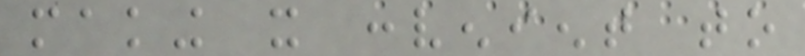making it convenient to
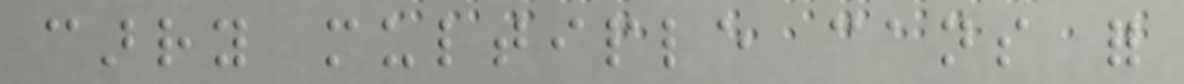carry multiple cans for
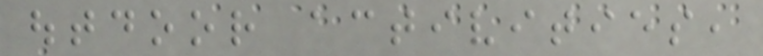outdoor activities,
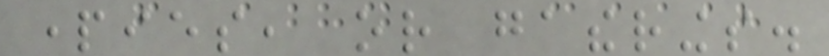parties, or gatherings.
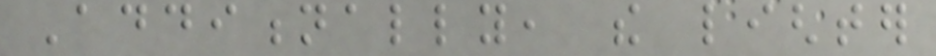Additionally, the lighter
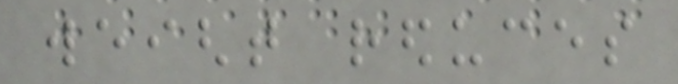weight reduces
